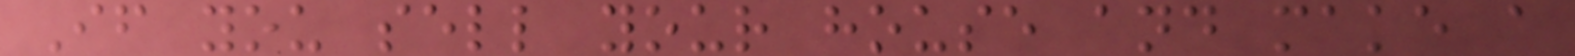If you sell your house and make a
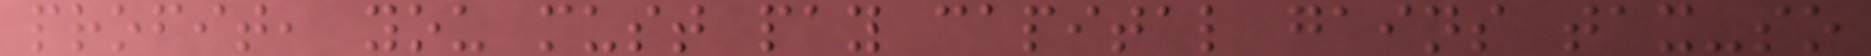profit, you must pay capital gains tax-so
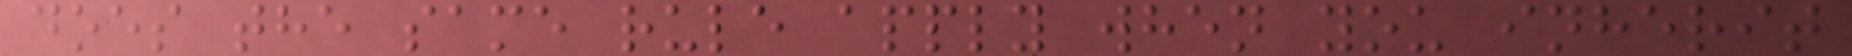does the same rule apply when you inherit
